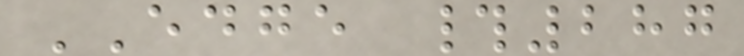EDGE #287
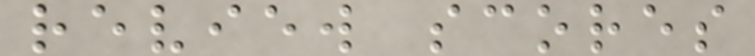review scores
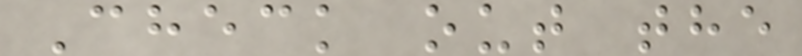Check out the
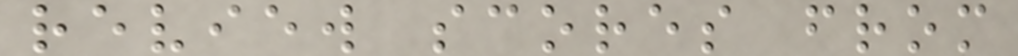review scores from
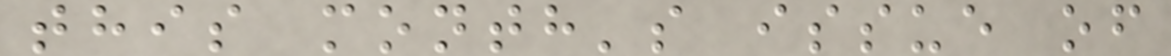this month's issue of
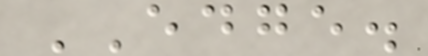EDGE.
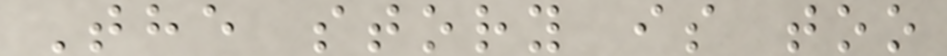The story is too
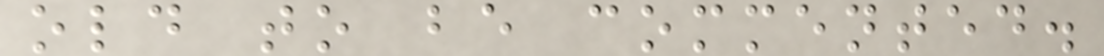old to be commented.
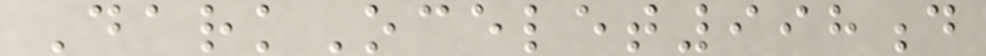DarkOcelet998d
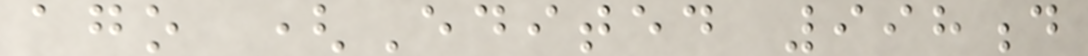ago (Edited 998d
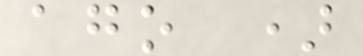ago )
